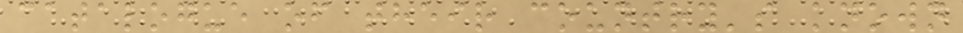catalogue of their country's known
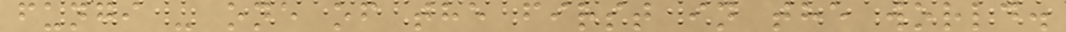fungi - one of the first in the world.
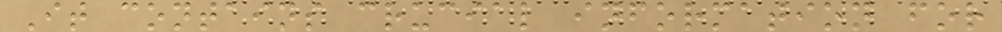It contains crucial information for
